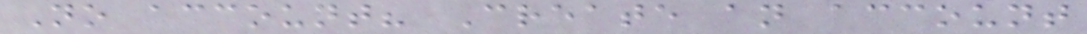No account? Create an account
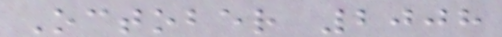October 2008
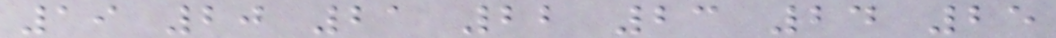19 20 21 22 23 24 25
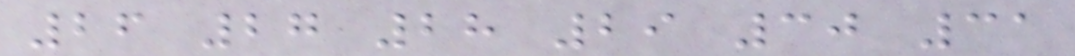26 27 28 29 30 31
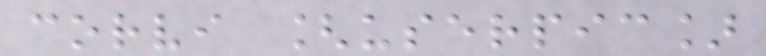corvi [userpic]
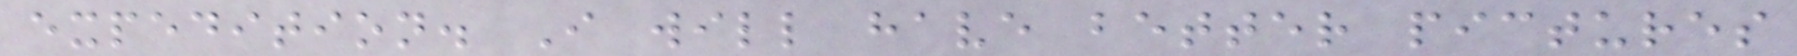expedition. I will have better pictures
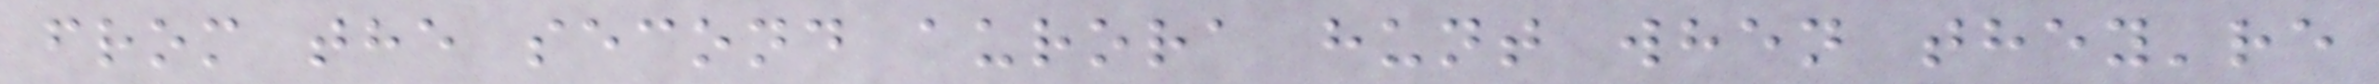from the second aurora hunt when they're
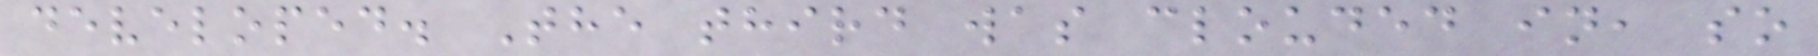developed. The third was clouded in, so
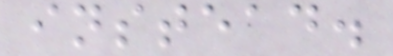instead.
